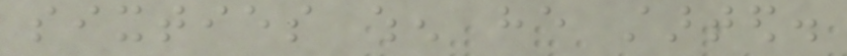sixties when he started.
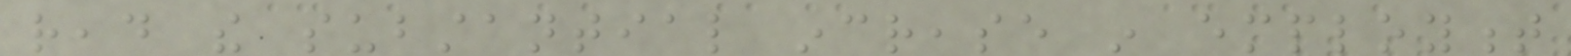read the substantial increase in employment
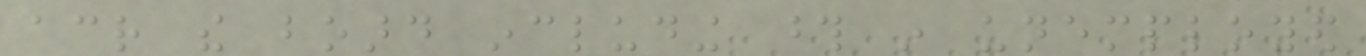across the board including those in unemployed
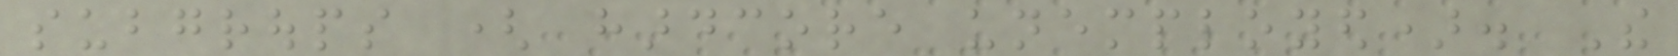subgroups ( hardcore unemployed). The
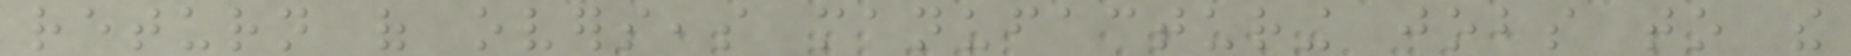return of overseas manufacturing jobs to the
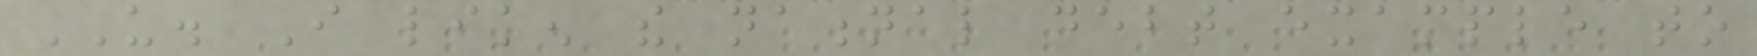US. I liken the national debt example to
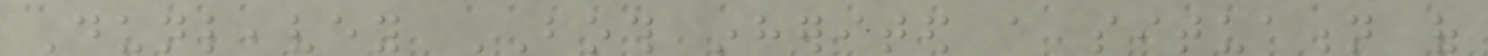Dunleavey BOTH inherited a situation of
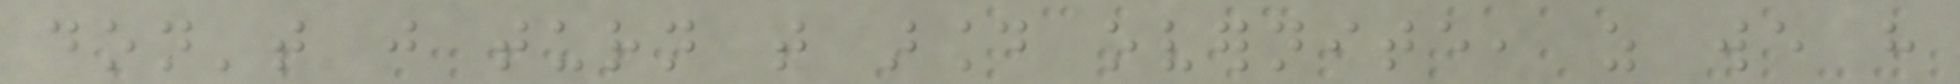don't just turn that around overnite, as we have
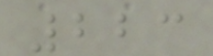223
